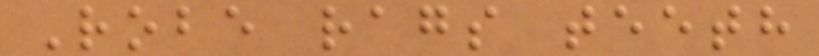Robe rags teeth
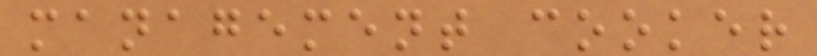management cooker
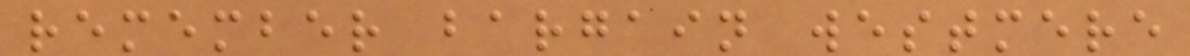remember bargain westmere
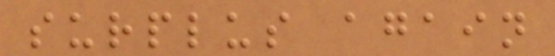surplus again
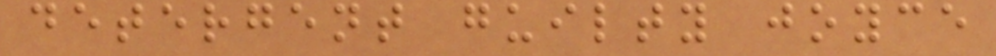detergent guilty joyce
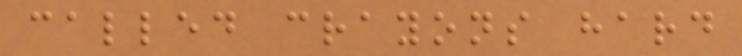called crayons hard
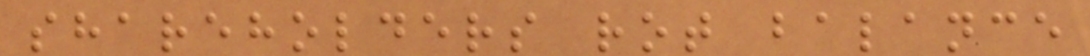shareholders rot balance
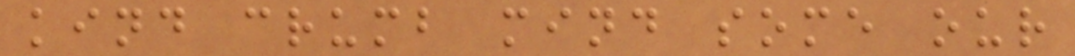kind crumb mind some our
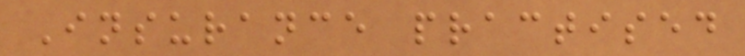Insurance practised
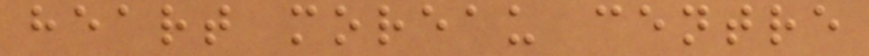heart moreau centre
